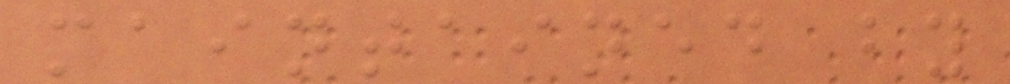maintained by
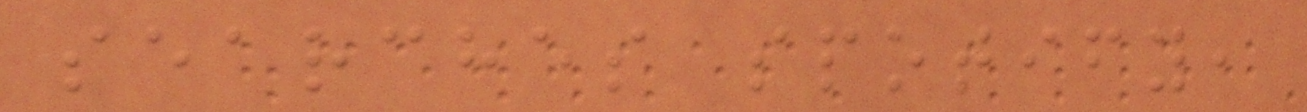searches spotify,
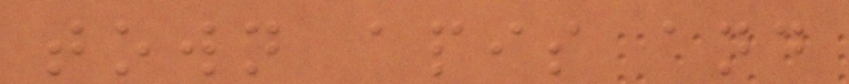town apis and
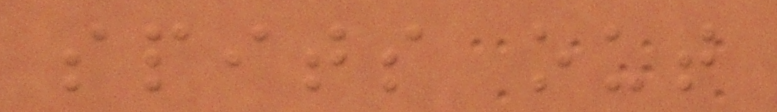spits out
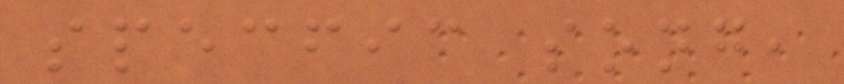specfic song,
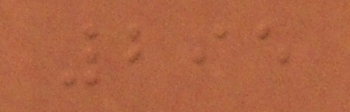295
